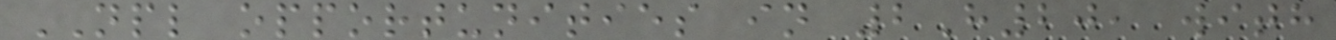NPL opportunities in 2H20, with
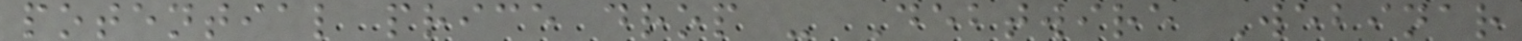potential price drop - Debtwire Webinar
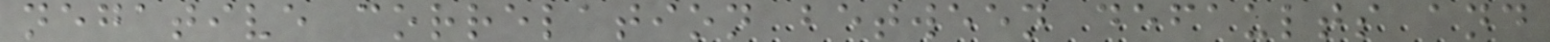negative correlation between defaults and
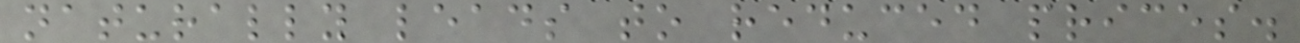naturally leads to reduced prices.
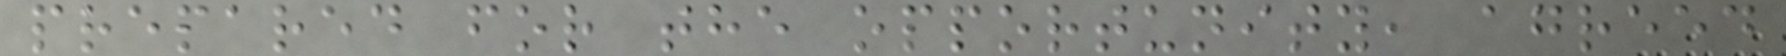prepared for the opportunity, agreed
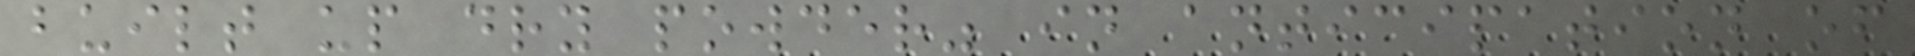built up dry powder" in anticipation of
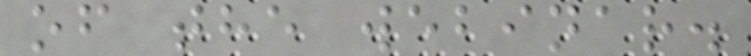of the webinar.
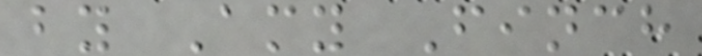by Amy Finch
